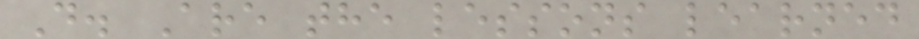D. Are the lessons learned
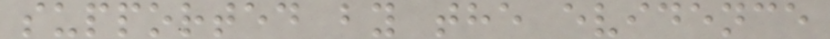supported by the evidence
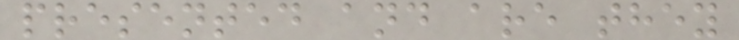presented and are they
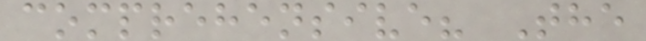comprehensive? The
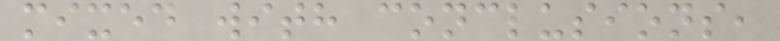mixed with conclusions,
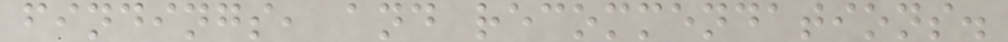findings, and recommendations.
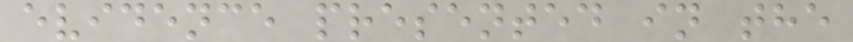evidence presented in the
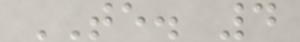TE. 4
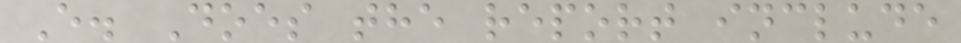E. Does the report include
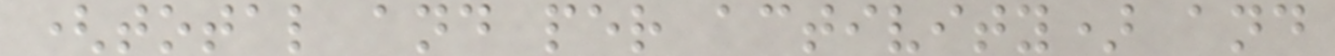(total and per activity) and
